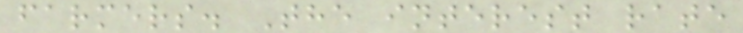farmers. The interest rate
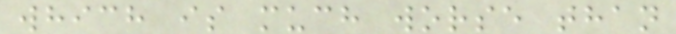which is much worse than
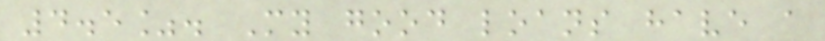4.5%. My good loans have a
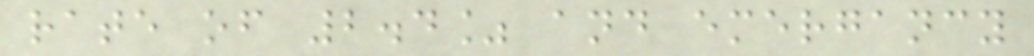rate of 2.4% and emergancy
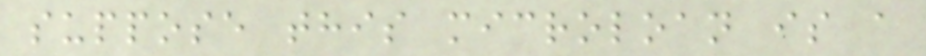suppose this microloan is a
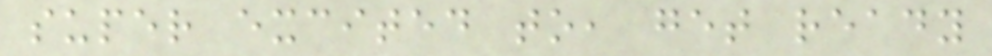super excited to, get ready
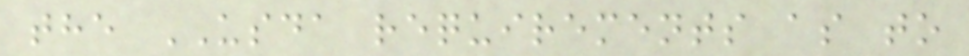the USDA requirements as to
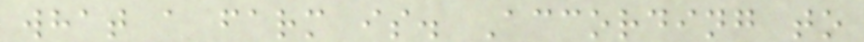what a farm is. According to
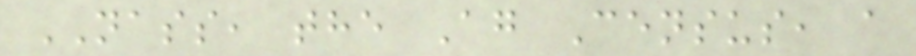NASS, the Ag Census, a
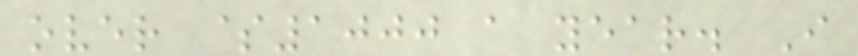over $1000 a year. I
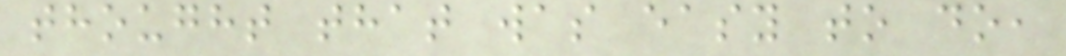thought that was easy to do,
